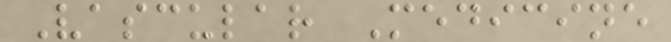Vascular Medicine
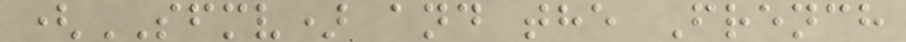(SFMV) and the French
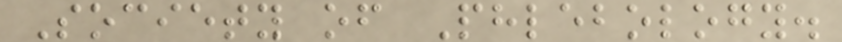Society of Phlebology.
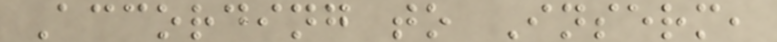According to Inserm,
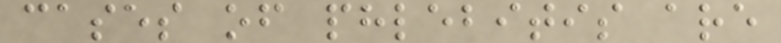cases of phlebitis are
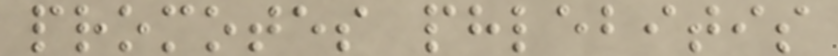promotes phlebitis
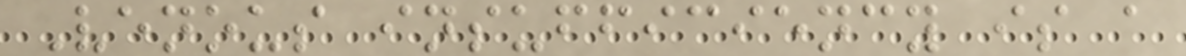Venous insufficiency is a
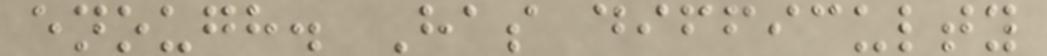enough. Has difficulty
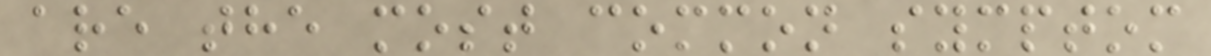are the most common symptom
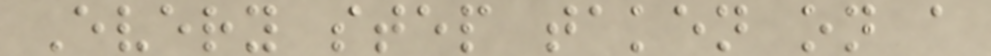Every step taken on a
